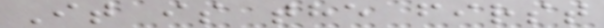It is the first
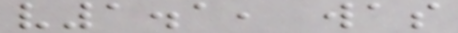v1.1, was
